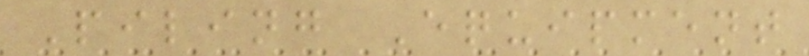Piling Equipment
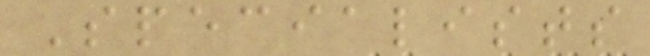Specialists
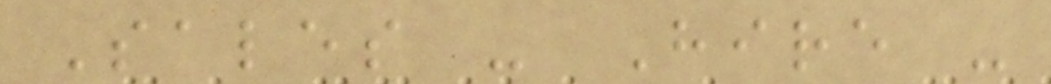Sales - Hire -
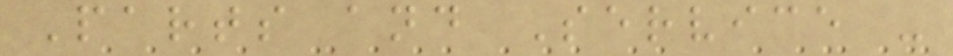Parts and Service -
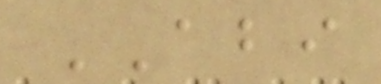ABI
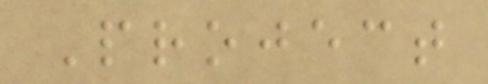Project
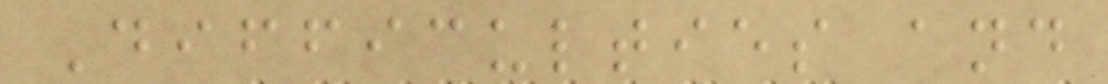Difficulties and
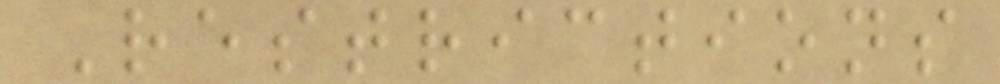Restrictions
